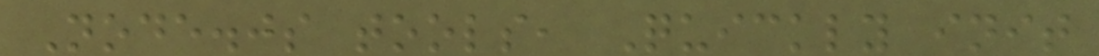Node.js tools, Quickly init
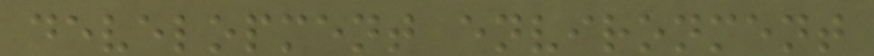development environment
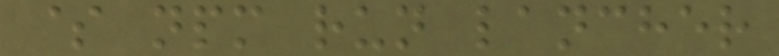$ npm run lancher
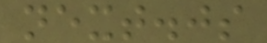next.js
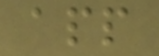app
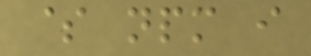$ npm i
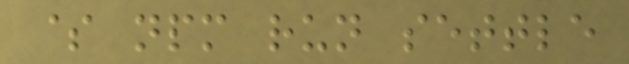$ npm run settle
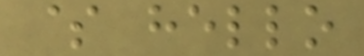$ hello
